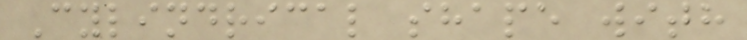Cylindrical shape with
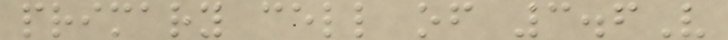primary cell of 3.6V
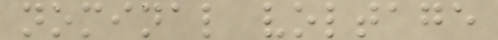nominal voltage
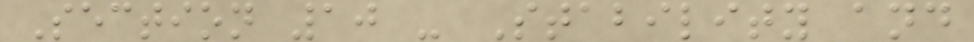Section 10 - Stability and
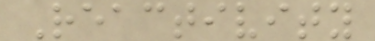Reactivity
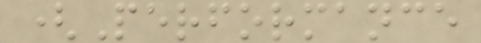(Performance
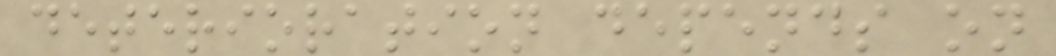deterioration depends on
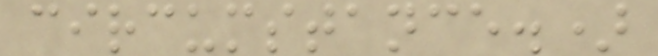circumstance.)
